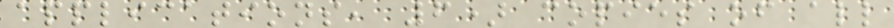applications, 6) copies of all
